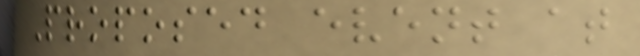Proposed event at
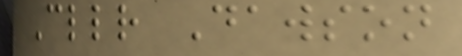Cllr Dawson
